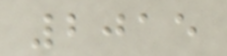2015
